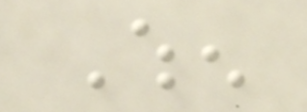When
